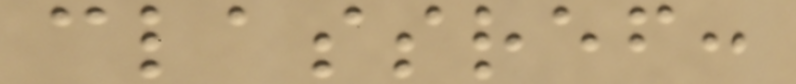classref:
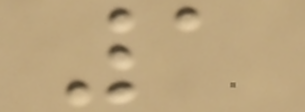1
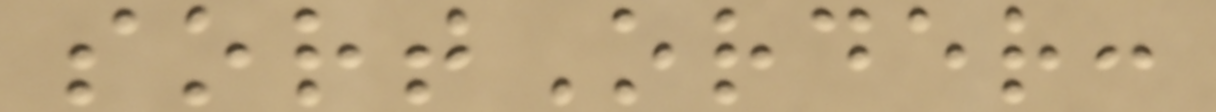sortOrder:
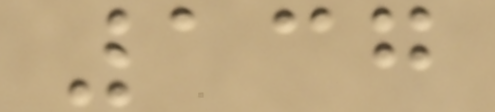137
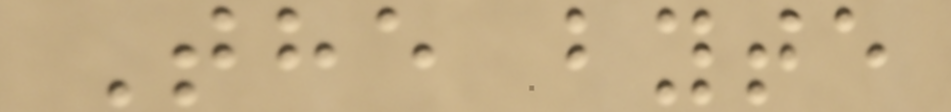The byte
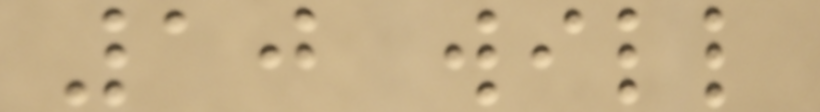10 will
